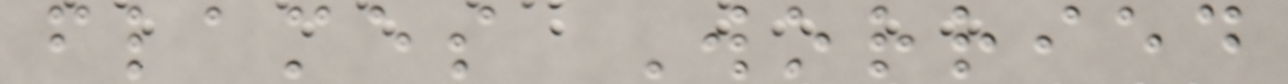flames Worried
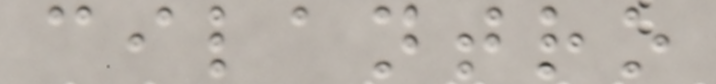cilantro
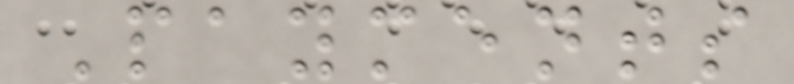Payments
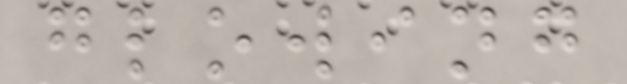glowing
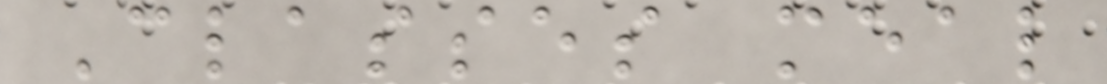Classes meal
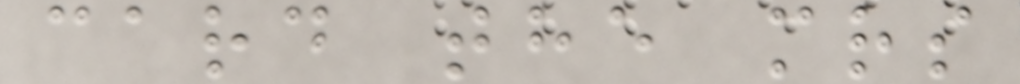card the mrs
